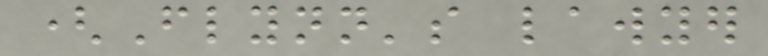(Flynn's lawyer
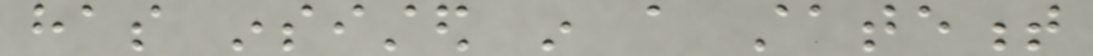has insisted in a statement
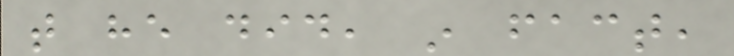that he did, in fact,
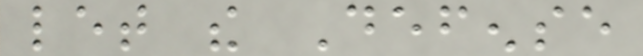let the Defense
